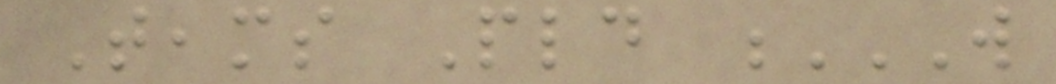Teams Pld W
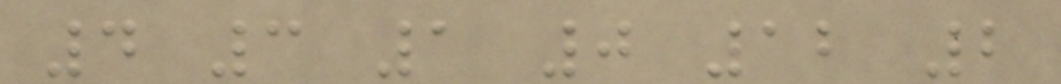4 3 1 0 12 2
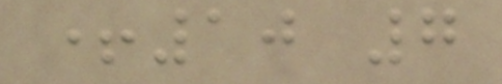+10 7
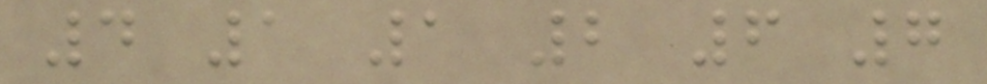4 1 1 2 6 7
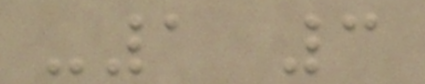-1 3
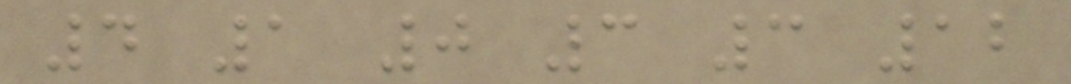4 1 0 3 3 12
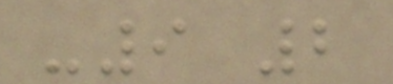-9 2
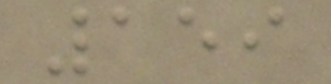159
